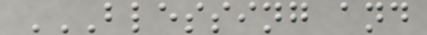BLESSING AND
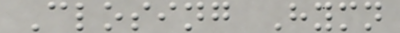Closing Hymn
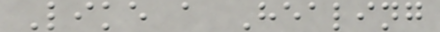Like a Healing
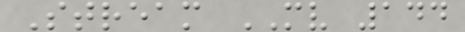Stream MV 144
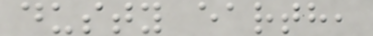dusty earth,
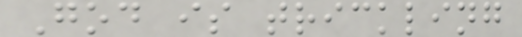God is trickling
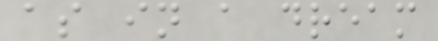as in a dream
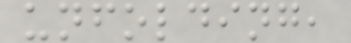unfolding,
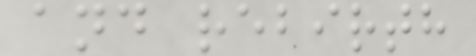and rebirth
